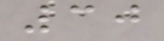30
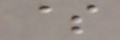$
